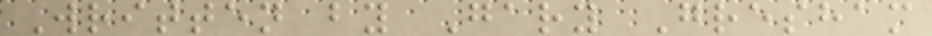Written by Gary Gresham
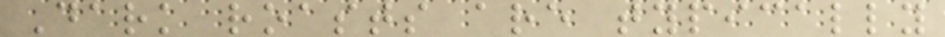Dark roasts are typically
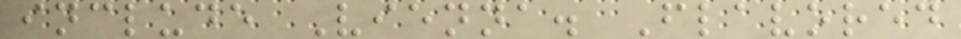include Vienna. Flavored
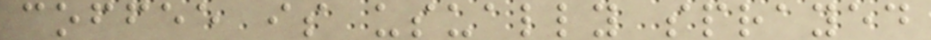coffee is usually sprayed
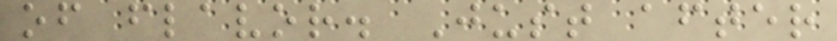of flavor. Just after
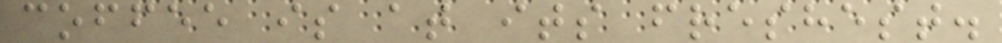coffee is at its freshest.
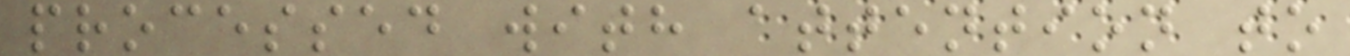processed with attention to
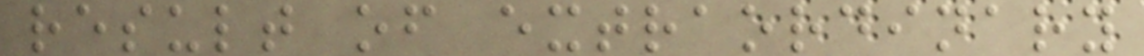result of extraordinary
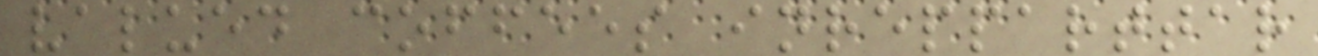valued coffees inrepparttar
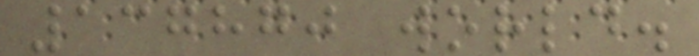137870 world.
